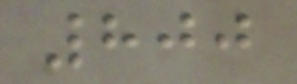800
